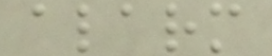alarm
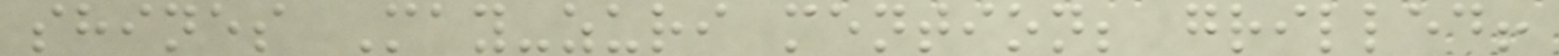shines May-zuri mention; grilled!
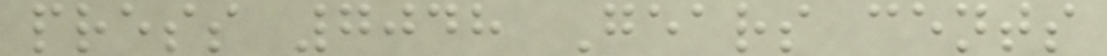press 7048 Gears cents
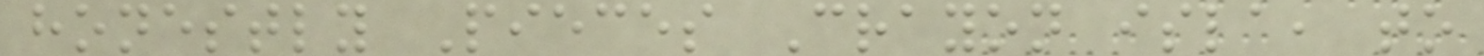honestly Pieces Crayon isla, to
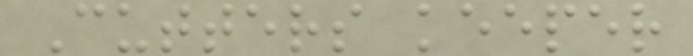Cutters keeper
